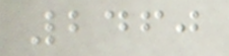2460
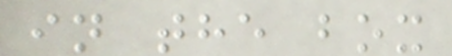in the box
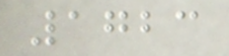1723
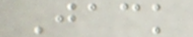Jack
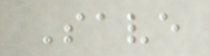Save
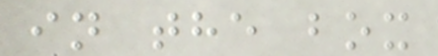in the box
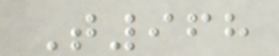T968
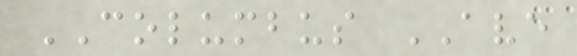COLUMBUS AVE
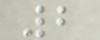2
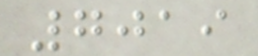7019
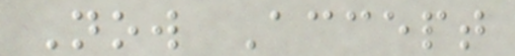Now Accept
